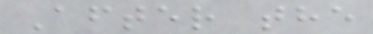After the
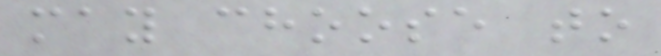may choose to
